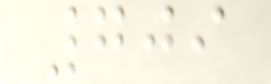709
